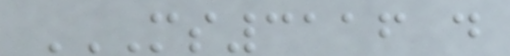MS3116 D
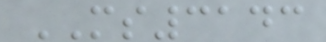MS3143
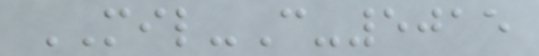MIL-C-5015
